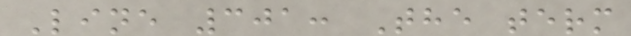Line 301: The term
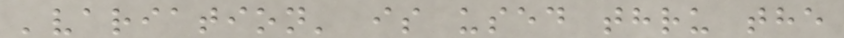'variation' is used thru the
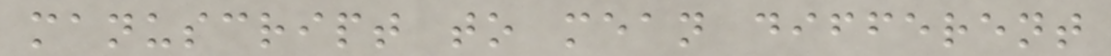manuscript to mean different
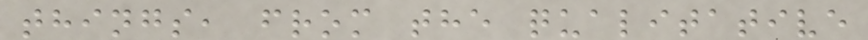things, from the qualitative
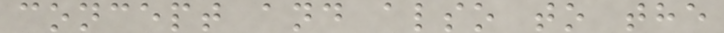concept and also to the
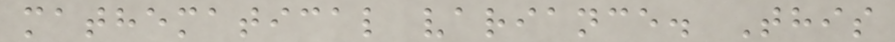mathematical variance. This
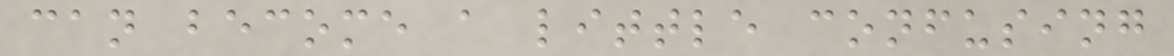can become a little confusing
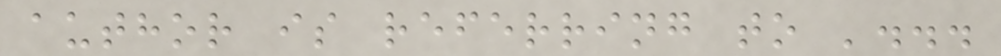author is referring to '...
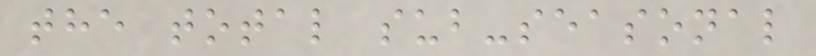the total sub-seasonal
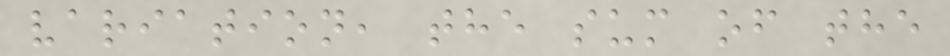variation, the sum of the
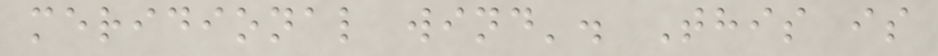meridional wind'. This is
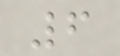6
